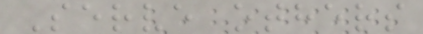Serve others
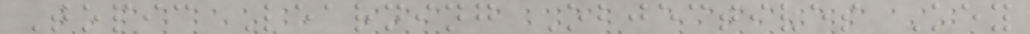Topic Learning Objectives Key
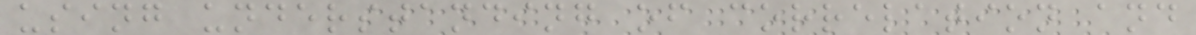using understanding of correlation and
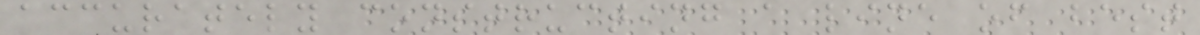accurately constructing a line of best
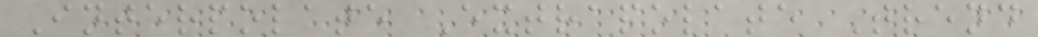Interpolate Extrapolate Trend
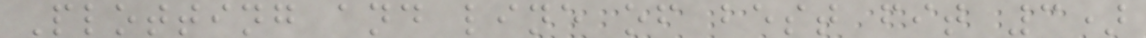Plotting and line of best fit 3)
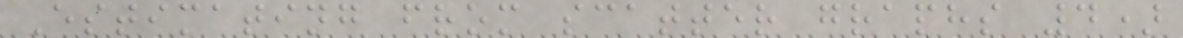Estimating from scatter graphs 4)
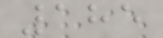185
